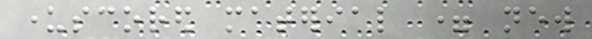underscored material = new
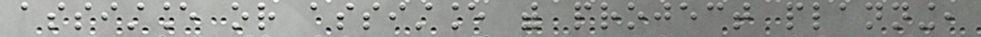assistance or assistance with project planning,
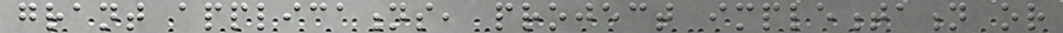grant applications, project implementation or
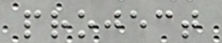project
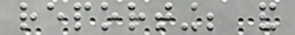reporting; and
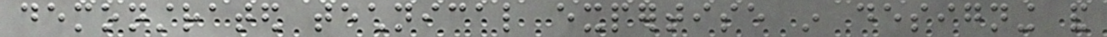demonstrated technical expertise in designing and
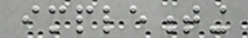implementing
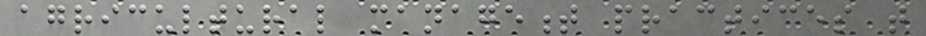agricultural management practices that
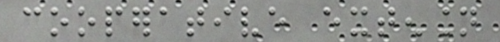cooperative extension
